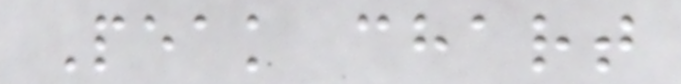Peak chart
